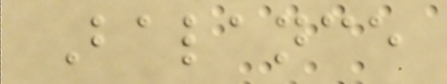Balance
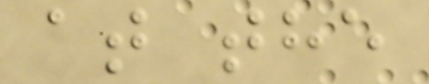at the
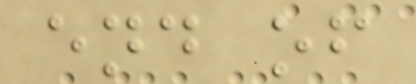end of
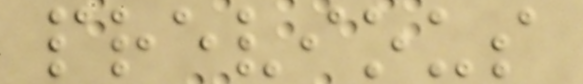previous
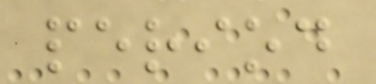period
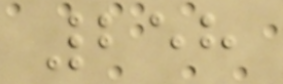258
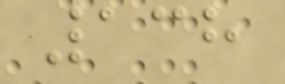138
